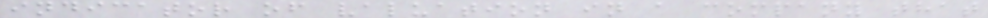indicator of valuation in a company that
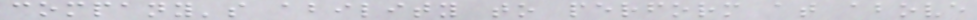company's ability to perform at above
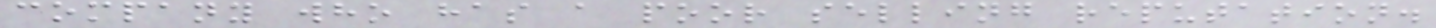company who has a poor selling reputation.
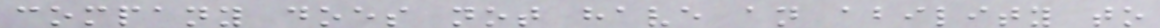company does not have an ability to
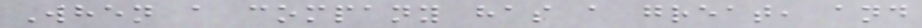When a company has a great, and
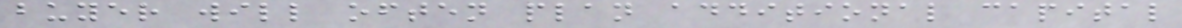buyer will often plan additional capital
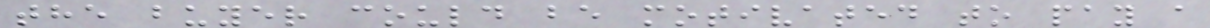the buyer could be motivated to pay a
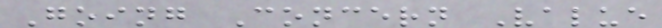Going Concern Value
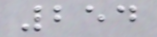254
